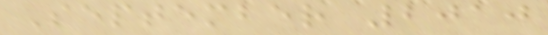September 2010
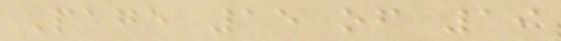Page 15 of 19
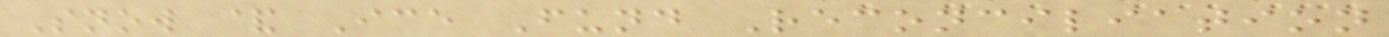Snow & Ice Fund Reconciliation
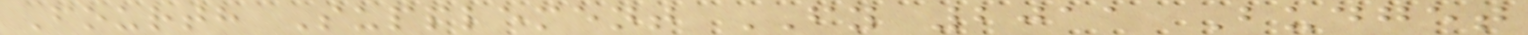Fourth Supplement FY 2011 Budget
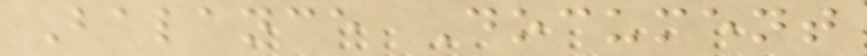Balance Document
